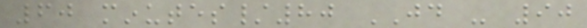60 minutes/80 JD - 90
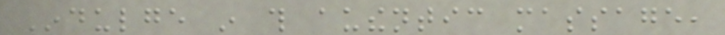Indulge in this authentic massage,
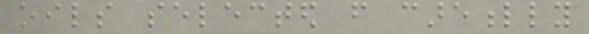oils selected from carefully
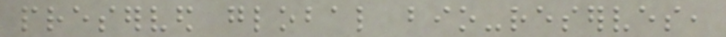preserved global bio-reserves,
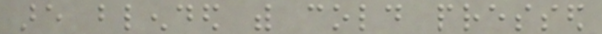are blended with cold pressed
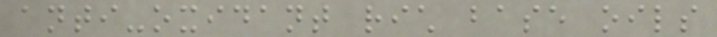anti-oxidant rich base oils
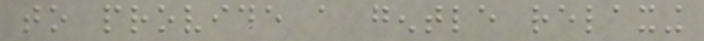to provide a gentle relaxing
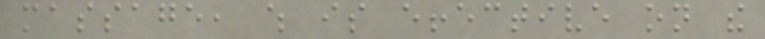massage, which is effective on the
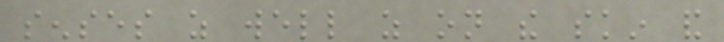senses as well as on the skin and
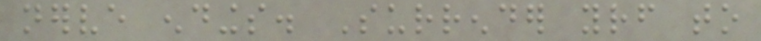nerve endings. Surrender yourself to
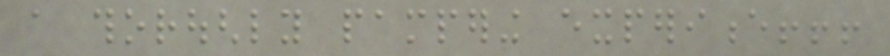a thoroughly pampering experience!!!
